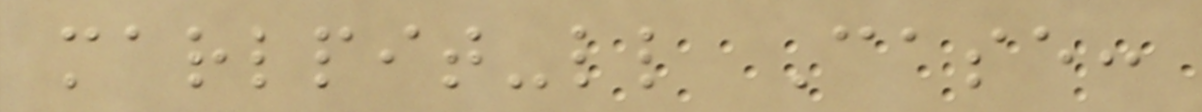marlpit-ll Case:
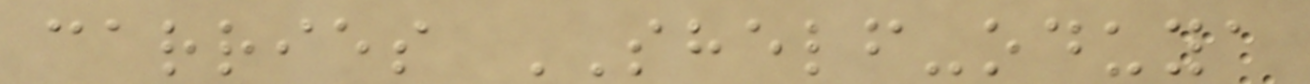carries SHELF-oduya
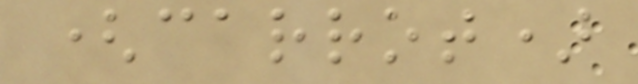(carrot)
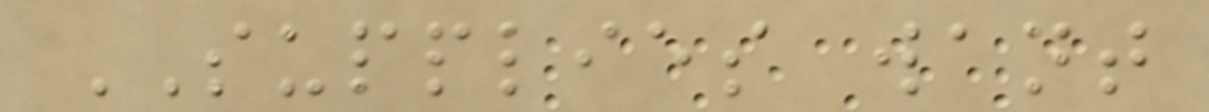SUPPLIES want
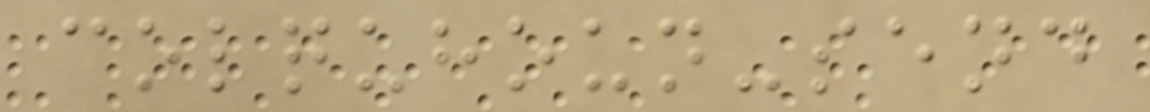colquhoun-send
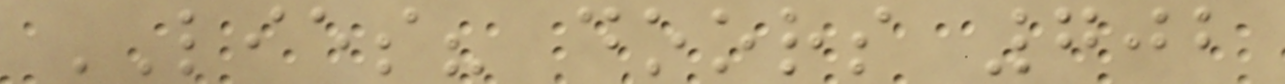LIES? doors 702
